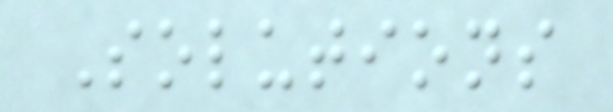Solutions
